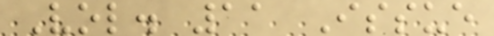Vol. 11 Issue
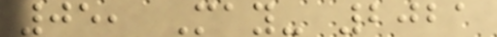05, May- 2021
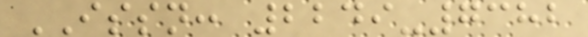ISSN: 2249-7382
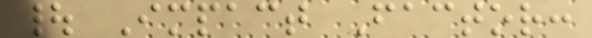| Impact Factor:
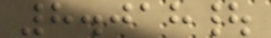8.018|
